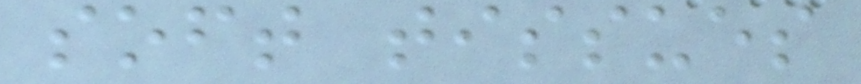soft tissues
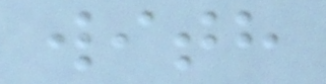with
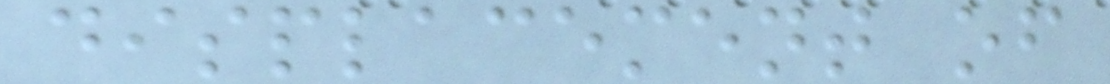displacement of
